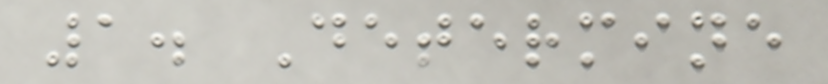1. Determine
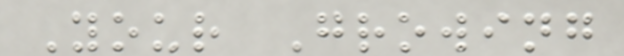Your Growing
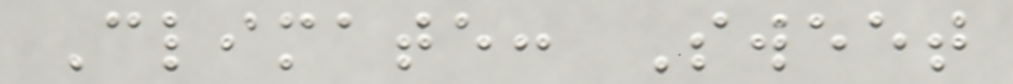Climate: Sweet
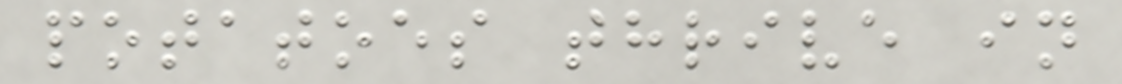potatoes thrive in
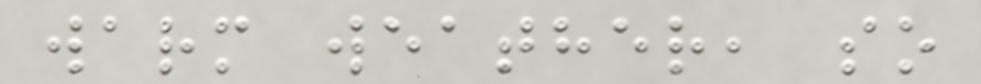warm weather, so
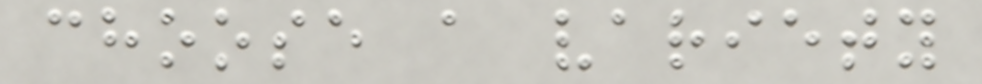choose a variety
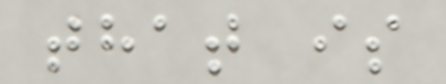that is
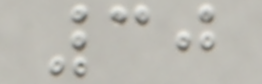30
